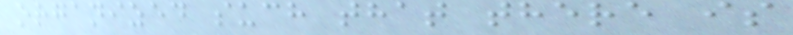organized such that there is
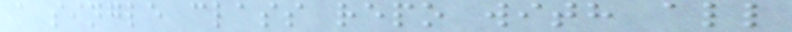a single class repo with all
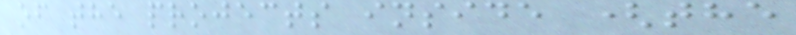of the projects inside (the
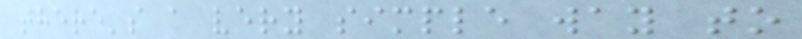there's a very simple way to
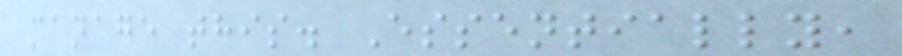manage this. Essentially,
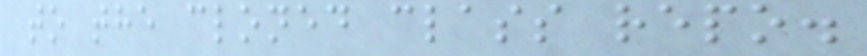to the cloned class repo.
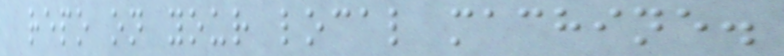repo on your local machine.
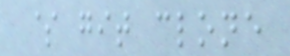$ git clone
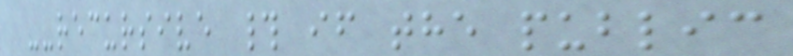--recursive # if the public
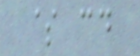$ cd
